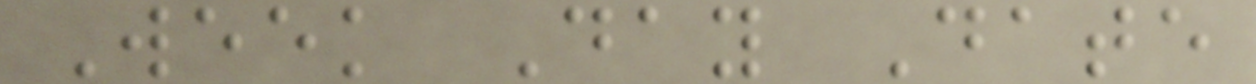Week Day Date
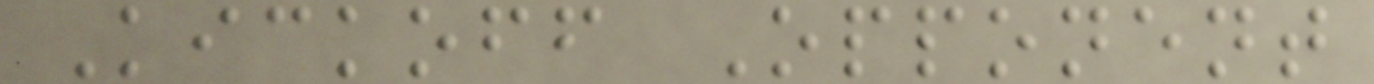Kickoff Opponent
